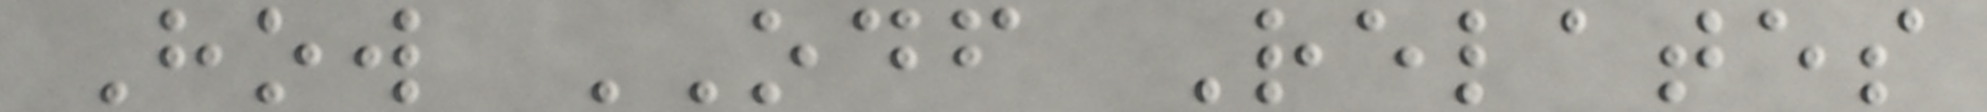How ODF Relates
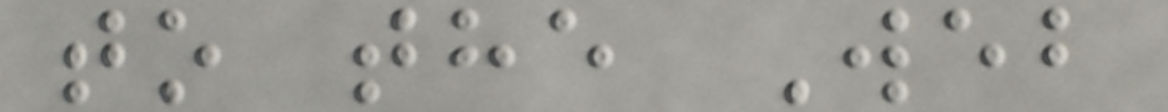to the Web
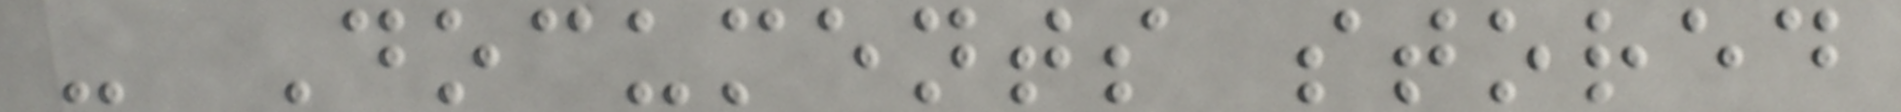- Documents stored
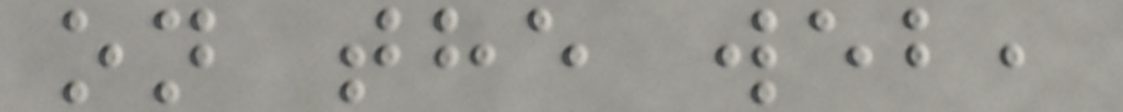on the web,
